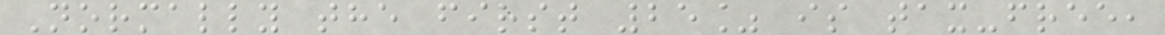Normally the first 25% is tax-free,
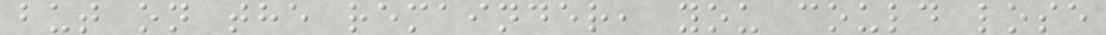but on the remainder, you could lose
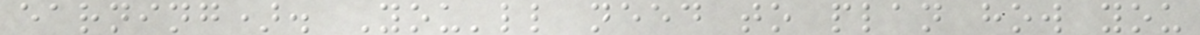earning). You'll need to plan how you
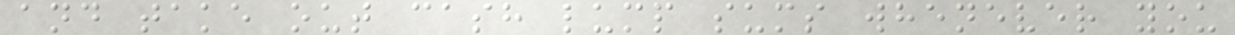and take out cash lump sums whenever you
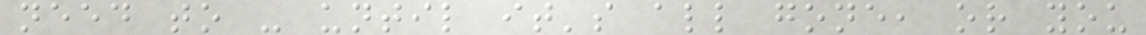need to - until it's all gone, or you
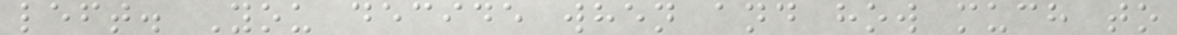left. You decide when and how much to
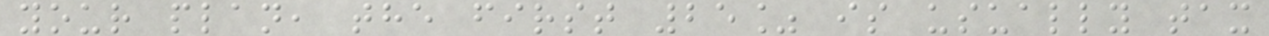your plan, the first 25% is usually tax
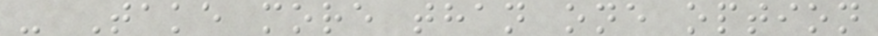- Take more than one option
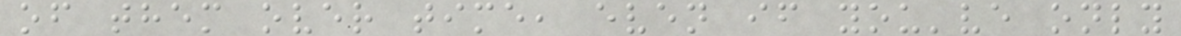of them over time, even if you've only
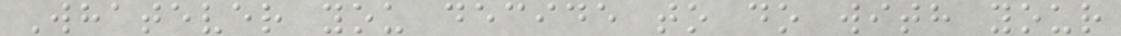Whatever you decide to do with your
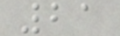21
